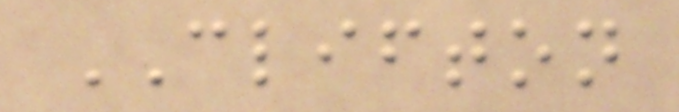CLIFTON
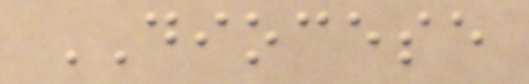DIOCESE
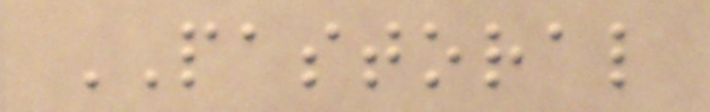PASTORAL
